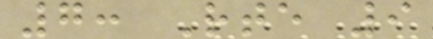7: Rte 9
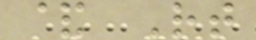& Rt
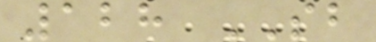128 SB
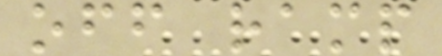off ramp
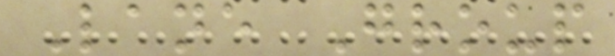Lane Group
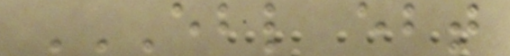EBL EBT
